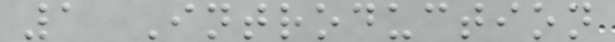1 Introduction
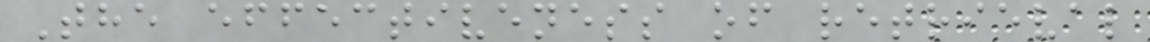The effectiveness of retrieval
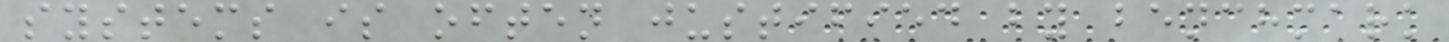systems is often justified by benchmark
